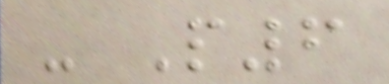- P6
